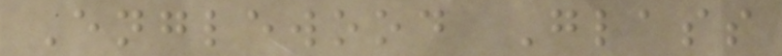Englewood Glass
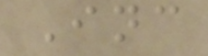Inc
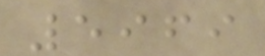5969
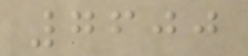7600
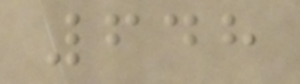648
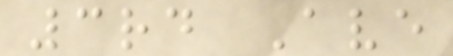3rd Ave
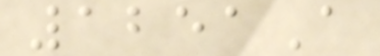1251A
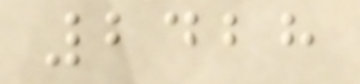2428
